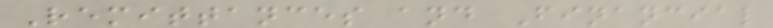Remittances and Financial
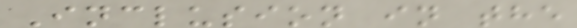Inclusion in the
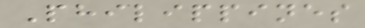Philippines
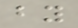by
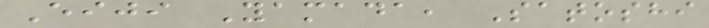Eiji Yamada, Satoshi
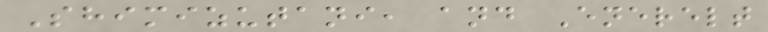Shimizutani, and Enerelt
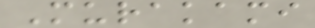Murakami
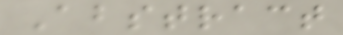Abstract
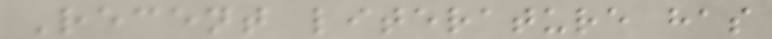Recent literature has
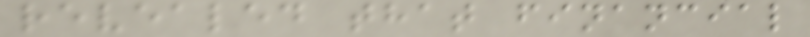revealed that financial
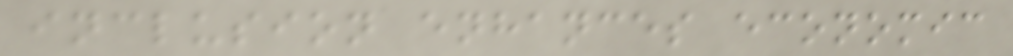inclusion enhances economic
